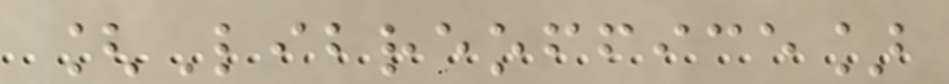[Libreoffice]
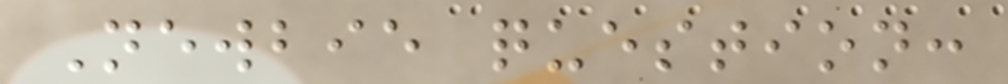Newbie question:
